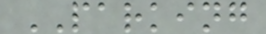PARKING
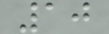10
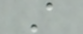A
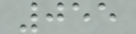055
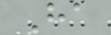Ha
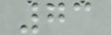73
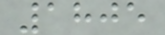1805
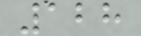128
